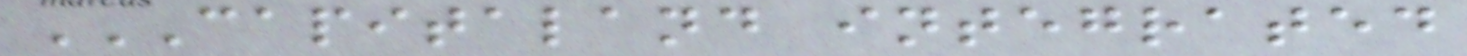CAPITALAND INTEGRATED
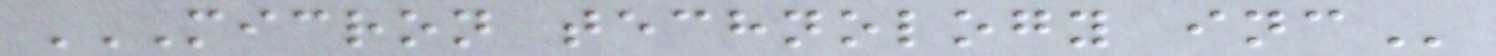MICRON TECHNOLOGY INC
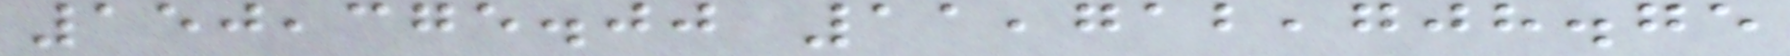150,375.00 11,712,708.75
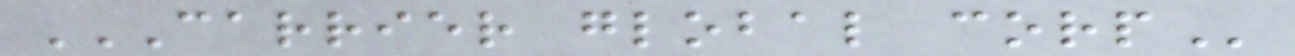CARRIER GLOBAL CORP
